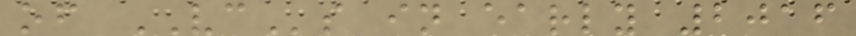of VCs in early 2016
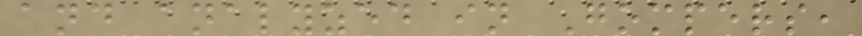and analyzed in Gompers,
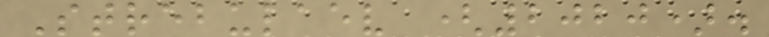Strebulaev (2020).
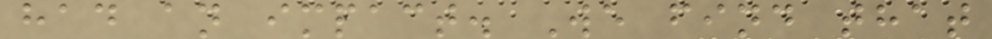had an impact. We find that
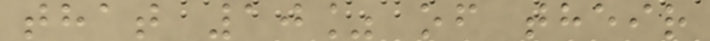that 10% of their
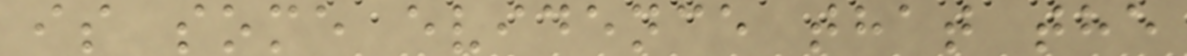is some evidence that the
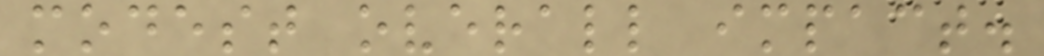modest overall impact.
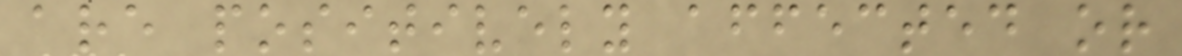are positively affected or
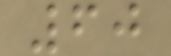60
